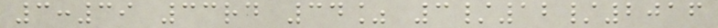3:39 33rd 34% 3/12/2016
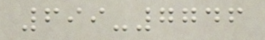699-7746
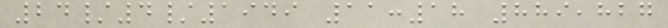24/4/1949 11:18 889,827
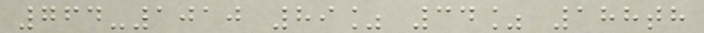764-1010 89% 34% 188th
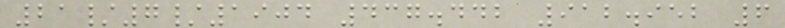21/7/1904 437.442 912.952 6
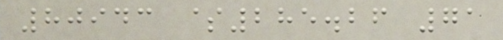80943 $285.26 71
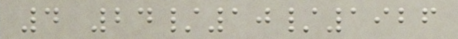4 24/10/1926
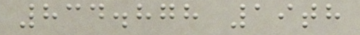834.878 19th
